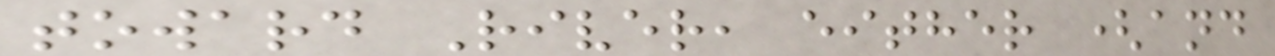toward River, either (and
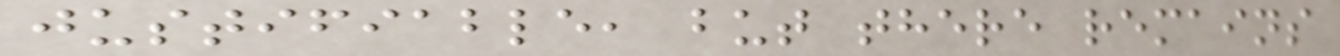justifiable, but there remains
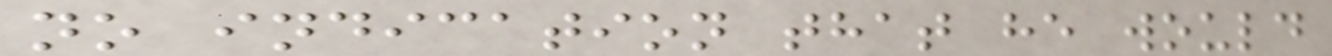no indication that he would
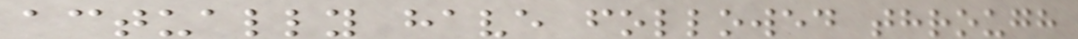actually have followed through
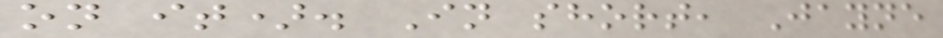on it). In short, Jayne
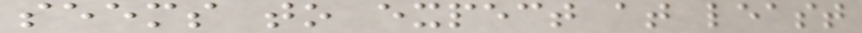seems to expect at least
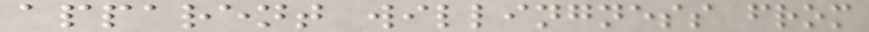apparent willingness from
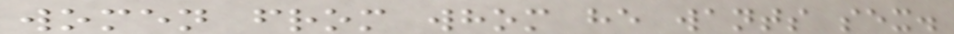women from whom he wants sex.
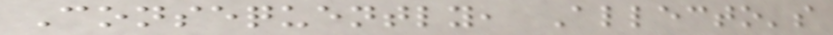Consequently, Allecto's
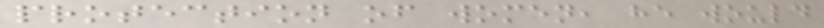protection of women, he would
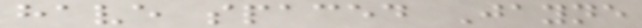have spaced Jayne
